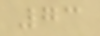73
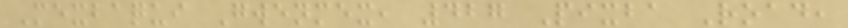Mexbaqui Gwenmex, 427 Pixba Road,
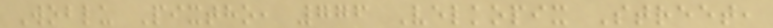Woblu Pixtho, 776 Velkopix Street,
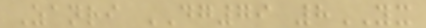Zanri DG79 8YX
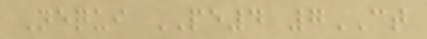Nequi PE4 7CT
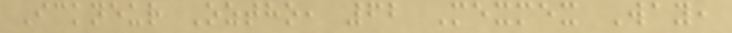Ickneur Oztho, 62 Mexmex Way,
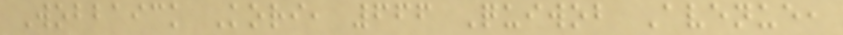Wobbaick Kori, 666 Quiwob Avenue,
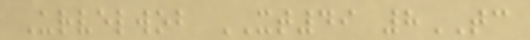Urvelwob XT49 8TC
